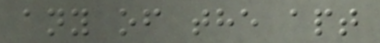any of the apt
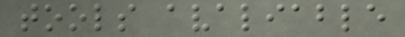tools avaliable
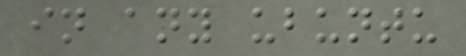in any ubuntu
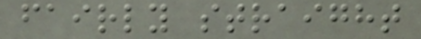fairly straight
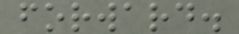forward.
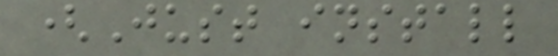(Just install
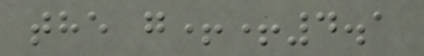the g++4.1
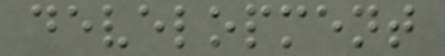development
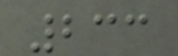233
